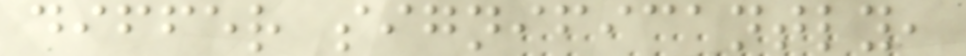differ significantly,
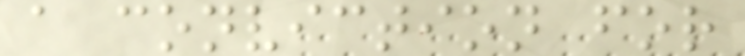a conviction for
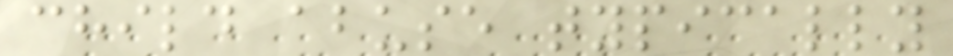child abuse typically
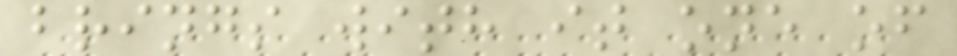brings with it one of
